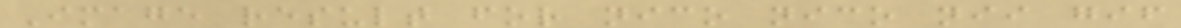Image result for nico nico nii gif
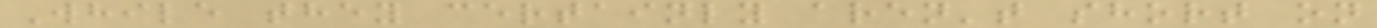While they certainly aren't short on
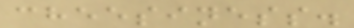cheesiness.
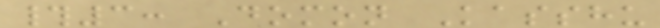#3: Domon Kasshu
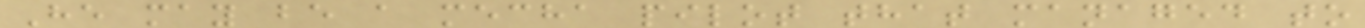He may be a mecha pilot that managed to
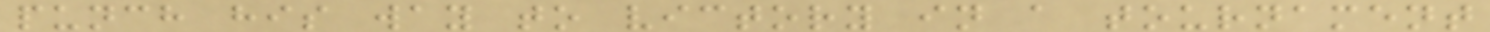punch his way to victory in a tournament
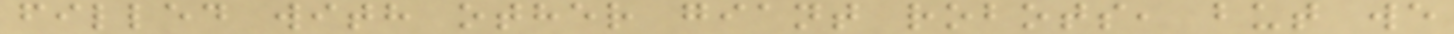filled with other giant robots, but we
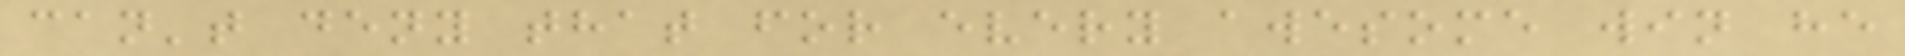can't deny that for every awesome win he
